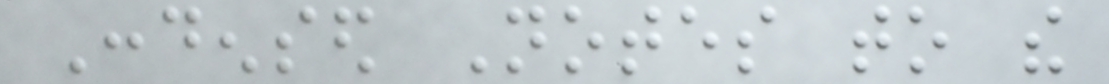Condensed Notes to the
